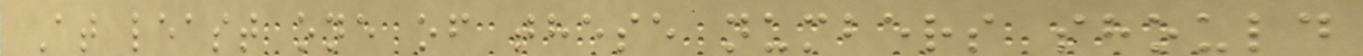At least one of these numbers should
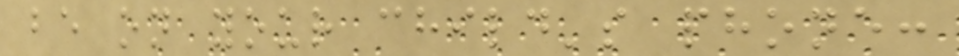be on your child's phone:
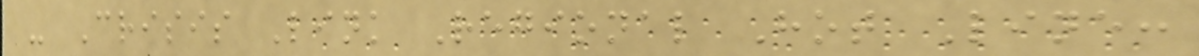- Crisis Link Regional Hot Line:
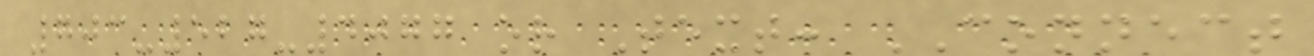703-527-4077 or Text: CONNECT
